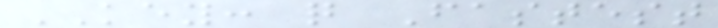KEY: q Fastest
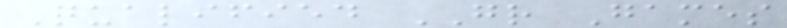Qualified GR Games
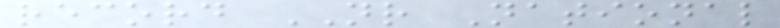record NR National
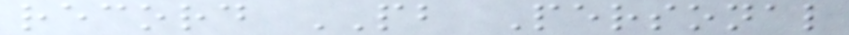record PB Personal
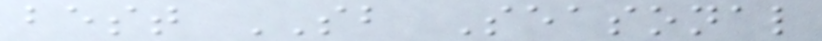best SB Seasonal
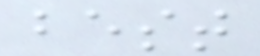best
